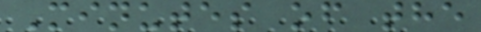Minutes of the
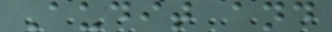Audit and
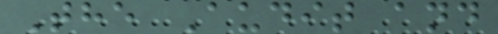The Audit and
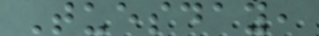Tuesday,
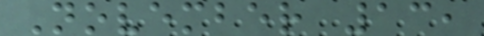November 13,
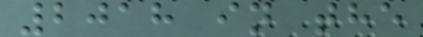2018 in the
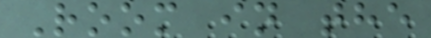Room in the
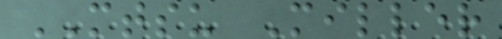MTSU Miller
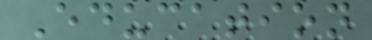Education
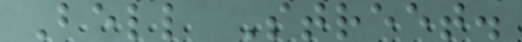Bell Street.
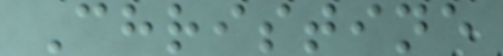Christine
